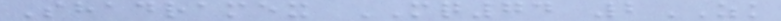Shadramex MQ74 2ZK
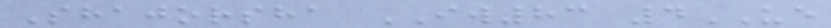Shajorsha IW83 4UE
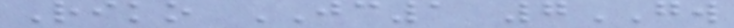Riko JC1 7GW
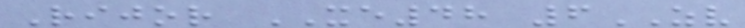Rijor XE48 6ZV
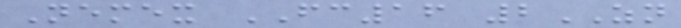Nemex FC16 2ZN
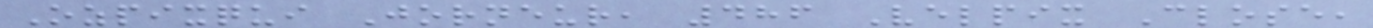Ozpixqui Jorneur, 486 Velpix Close,
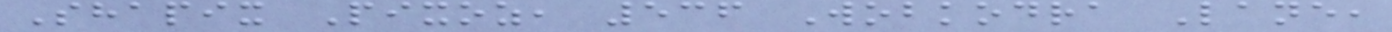Shapix Pixoz, 536 Wobkodra Lane,
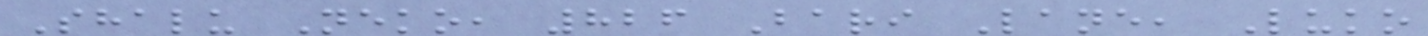Shalu Neko, 826 Bari Lane, Luko
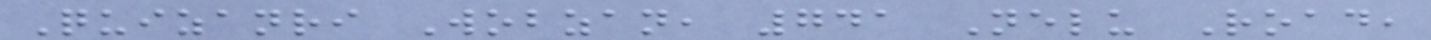Quizanri Wobzan, 741 Nelu Road,
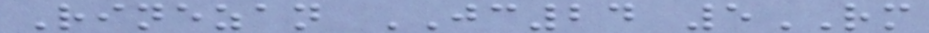Rinezan JC24 5RM
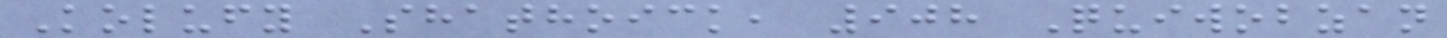Kolufy Shathoick, 908 Quiwobzan
